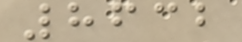8632
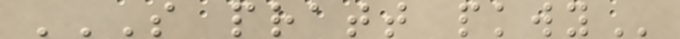S PRATT PKWY
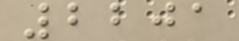2201
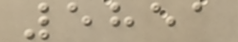5851
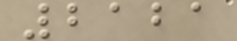2121
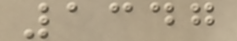1347
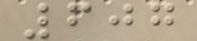607
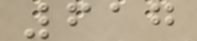617
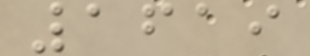1619
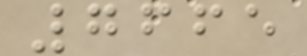7665
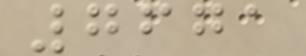7671
